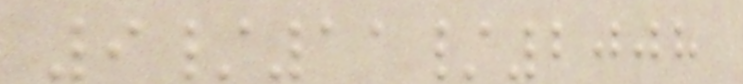9/11/2008
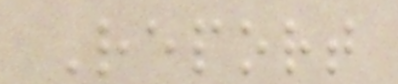Report
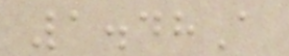1.48A
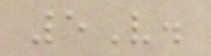5V.
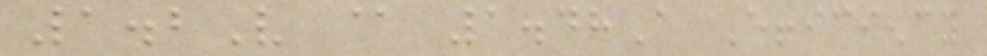1.2V @ 1.48A Efficiency
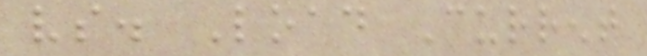vs. Load Current
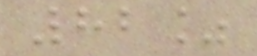82%
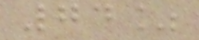74%
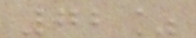72%
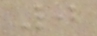0
